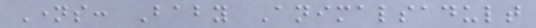Names: Baby Animalsadult
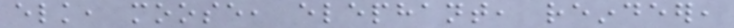elk, moose, elephant, reindeer,
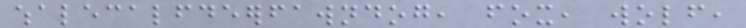whalecalfdeerfawndog, fox, wolf,
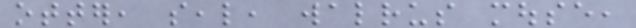otter, seal, walrus mouse,
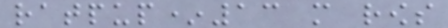ratpup*13 more rows
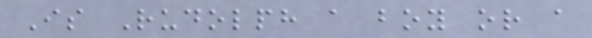Is Rudolph a boy or a
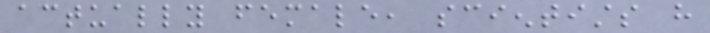actually female, scientists have
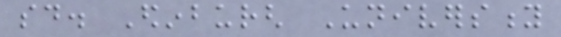said. Edinburgh University
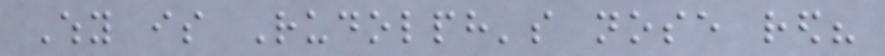Why is Rudolph's nose red?
